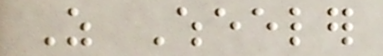As Wheeler
